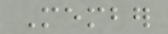Member
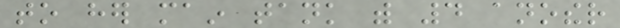to her main tank with 4 another
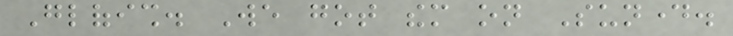Glofish. We got them on Sunday.
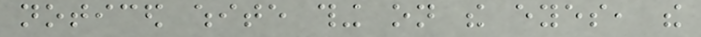noticed white thing on the eyes, the
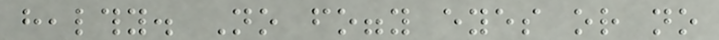healthy. No foggy eyes or no
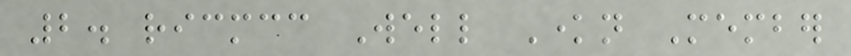2. ricmcc Well Known Member
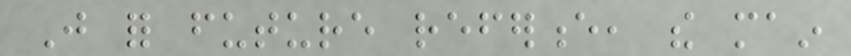Just for future reference, the main
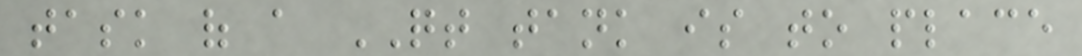task of a QT tank is to place
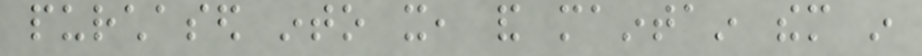purchased into it, and maintain them in
